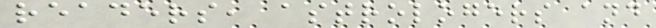readers, astrologers and
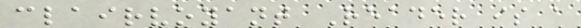clairvoyant Reader is a
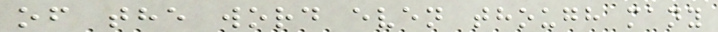of the word even though many
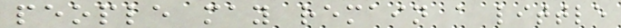people may remain a little
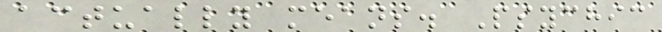actually means. Psychic
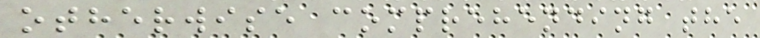otherwise comprehending the
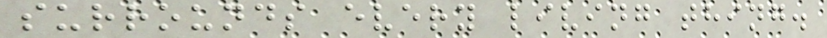surrounds every living thing.
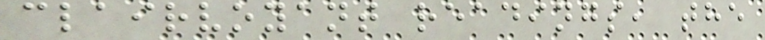clairvoyant readings, the
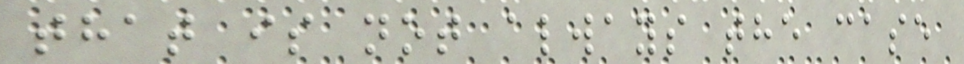that is not always the case
